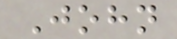John
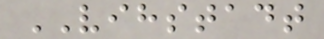VIHSTADT
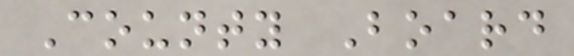County Board
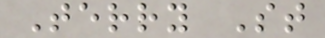Terry St
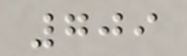709
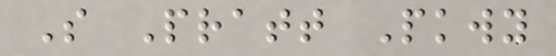S Pratt Pkwy
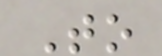To
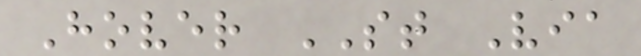Hover ST Via
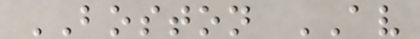BOSTON AV
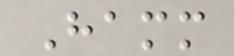Hamm
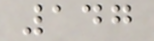147
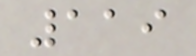119
